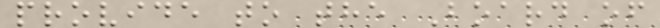provide to the Board of
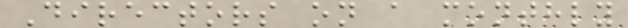Directors on a monthly
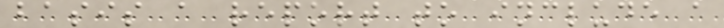basis a report to include a
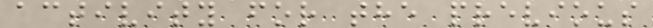activity for the previous
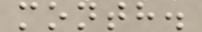month.
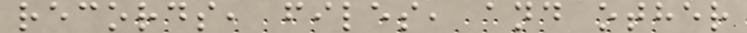records, files, and other
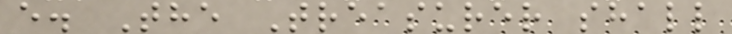e. The Treasurer shall
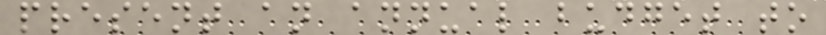present an annual budget to
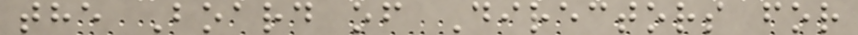the Board of Directors for
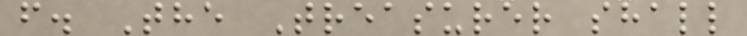f. The Treasurer shall
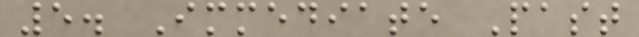5. Immediate Past
